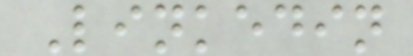Linkedin
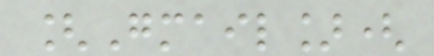[Gmail](
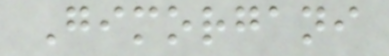Gimorgani
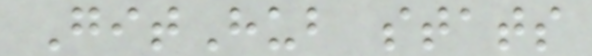GitHub stats
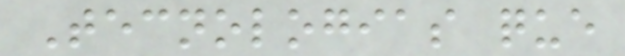Tecnologias que
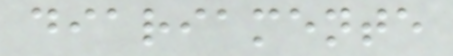diariamente
